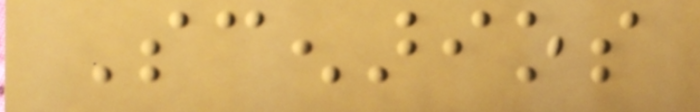Scenarios
